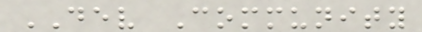DEV Community
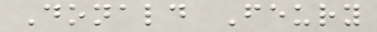Donald Feury
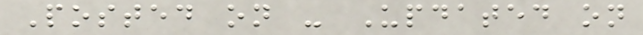Posted on - Updated on
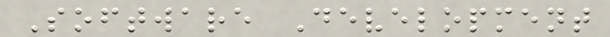Software Development
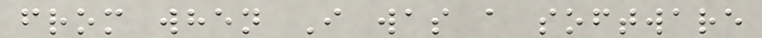from when I was a software
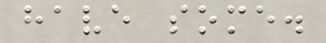have some.
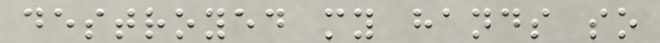destroyed my hands so
